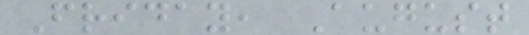Friday, August
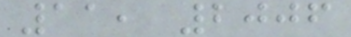11, 2006
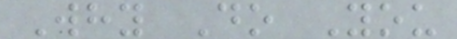Why Do You
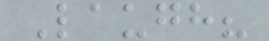Laugh?
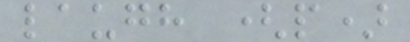laugh (p)
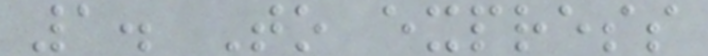1. To express
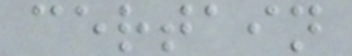certain
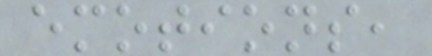emotions,
